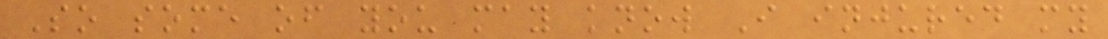So some of you may know I injured my
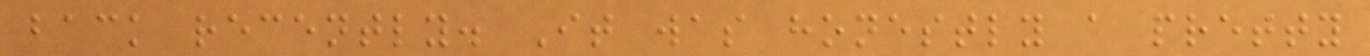back recently. It was honestly a pretty
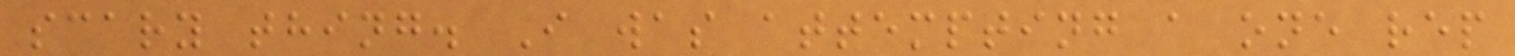scary thing. I was attempting a one rep
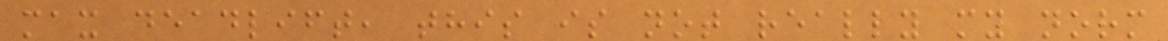max deadlift, this is not really my norm
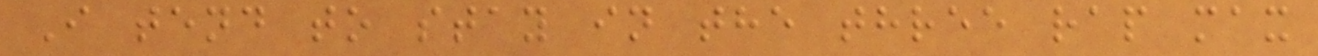I tend to stay in the three rap max
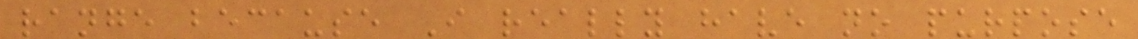range because I really have no purpose
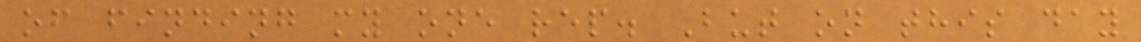of finding my one rep. But on this day
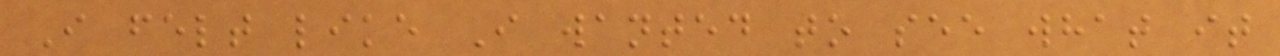I felt like I wanted to see what it
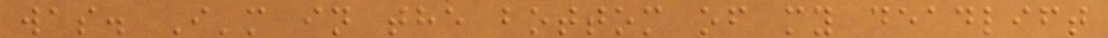was. I'm in the bottom of my deadlift
